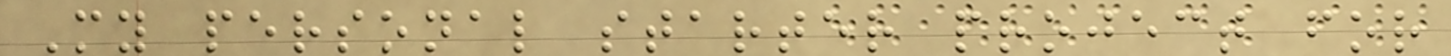My personal starter project for
